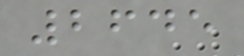2645
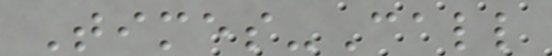Times-Call
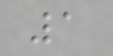1
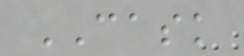CASK
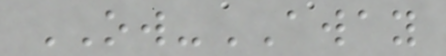OW-AWAY
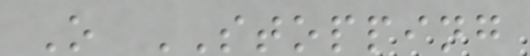O STOPPING
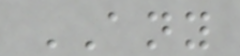ANY
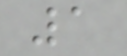1
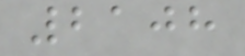2108
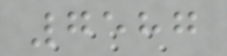7587
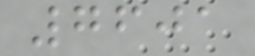7601
